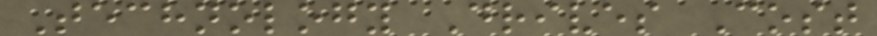Technology Drives Cost
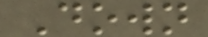Down
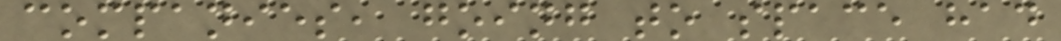companies, going to space had
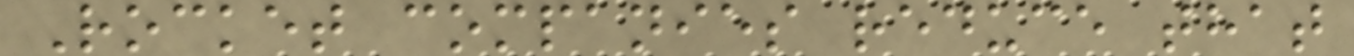Rocket companies reduce that
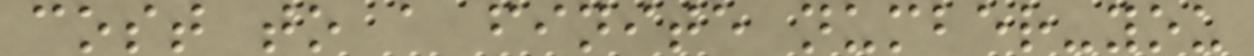cost to a finite number-you
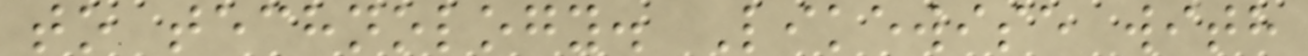to technology. Likewise with
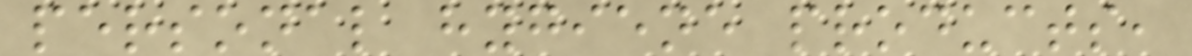personal hygiene products,
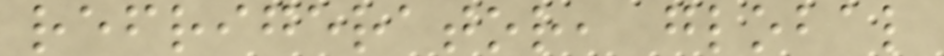refrigerator, global
